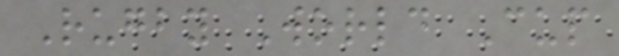Rugby World Cup
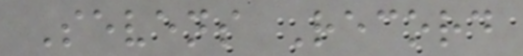Sevens Record
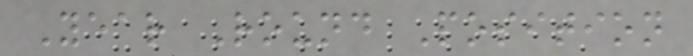Year Round Position
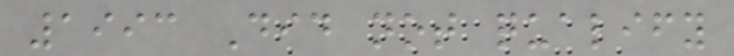1993 Did not qualify
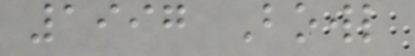1997 Bowl
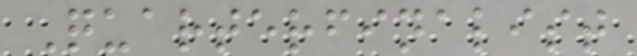Quarterfinalist
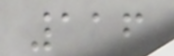116
